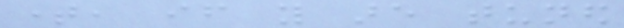time, if you are tuned
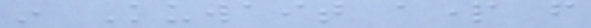in Kuwait apart from
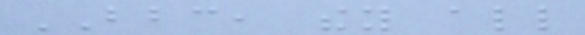BBC, they all
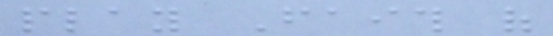play Faith of
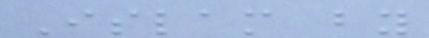Islam by
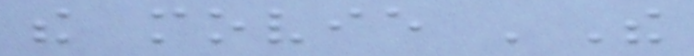the movie 'The
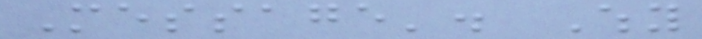Message'. Why
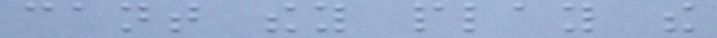cant they play the
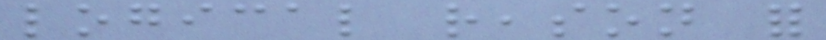logical reason for
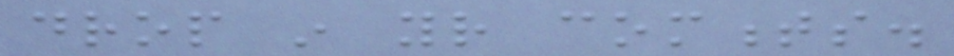drop in your comments.
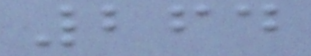264
